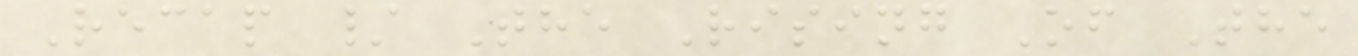Recap / The Rising Of The
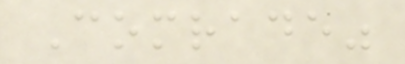Comrade"
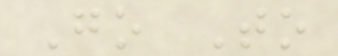Go To
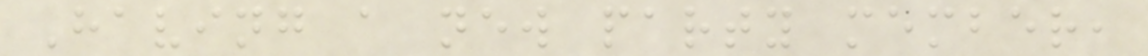Having a new party member,
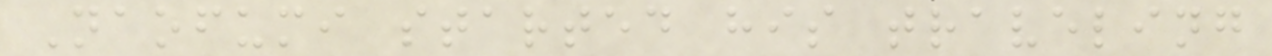Naofumi started his traveling
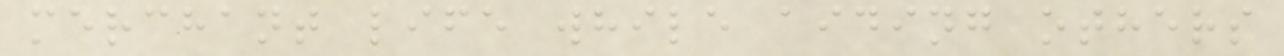merchant life while aiding others
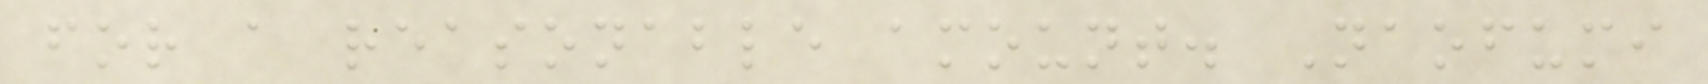for a reasonable amount. Naofumi
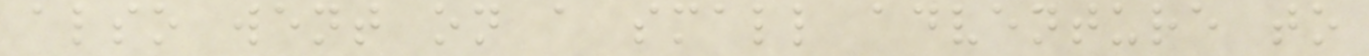also went on a small adventure to
